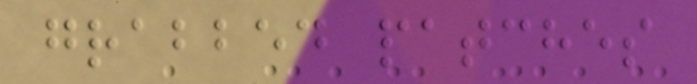grabbed patches
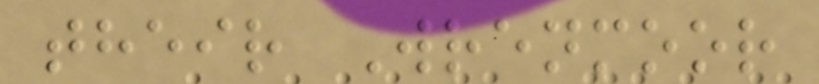their Wrenmoor
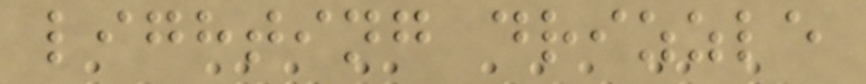lighting drizzle
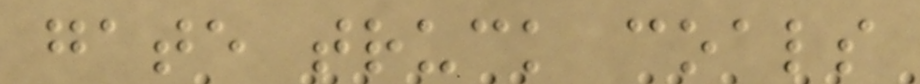gate truck coals
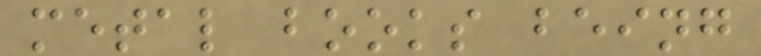metal books being
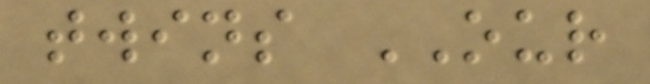twins OUR
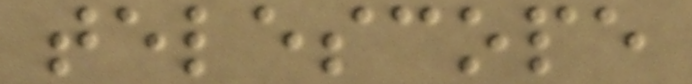telescope
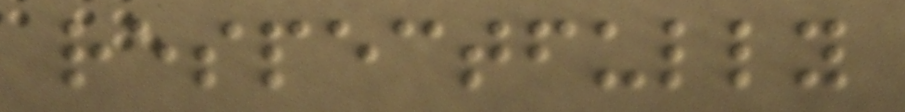respectfully
